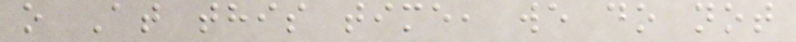o At this time, we do not
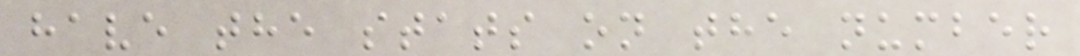have the stats on the number
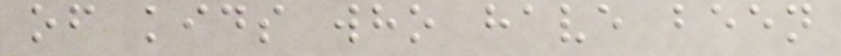of kids who have been
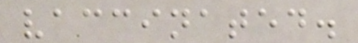vaccinated.
